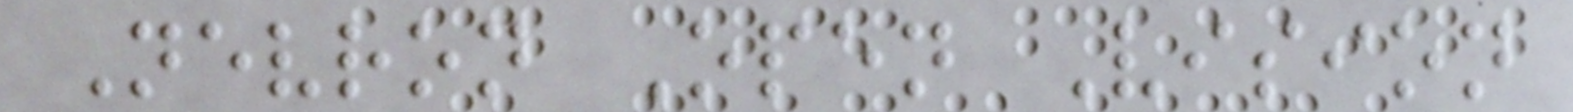Nevron Open Vision
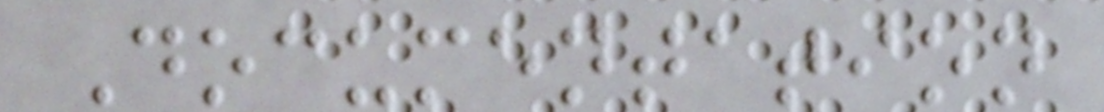Documentation
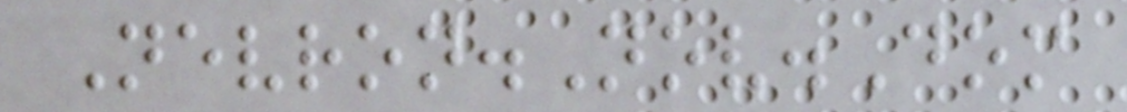Nevron.Nov.Dom
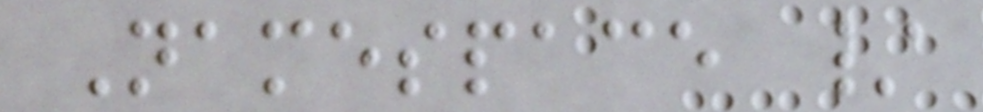Namespace /
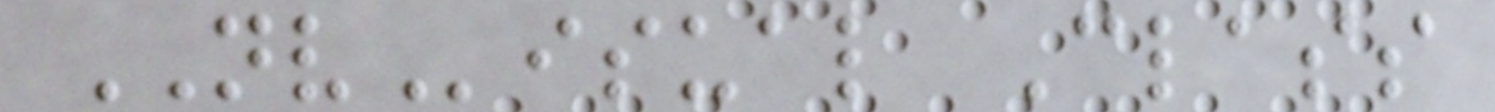NVisual Class
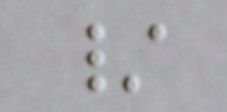/
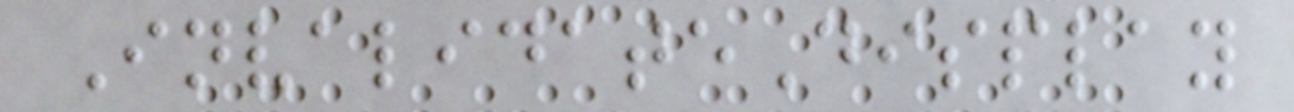InvalidateDisplay
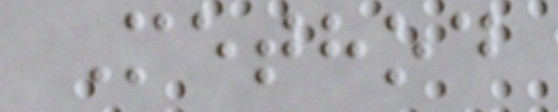Method
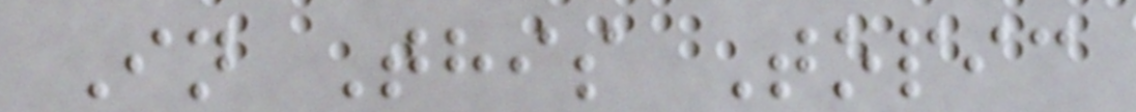In This Topic
